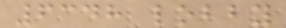6348 lobby
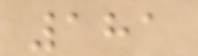181
